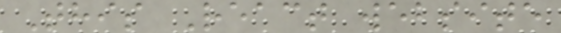This React website
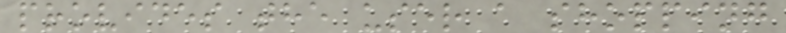provides the user a shopping
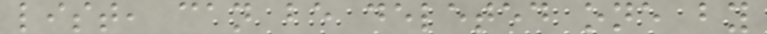list, can be deleted one by
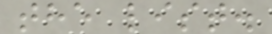the list.
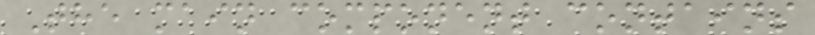The main component contains
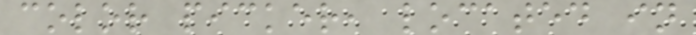color picker, located in
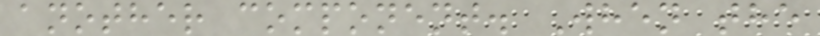another component. When the
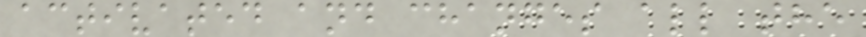activated and changes all the
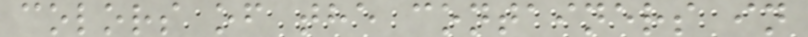colors of the containers in
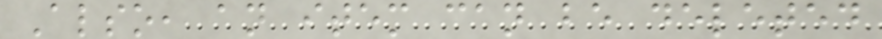Also, an item can be deleted
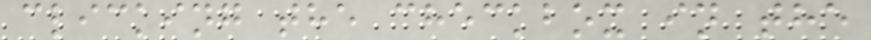clicking the checkbox in the
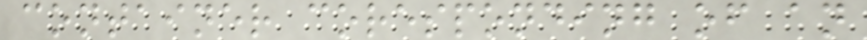container coresponding of an
